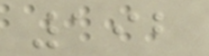192
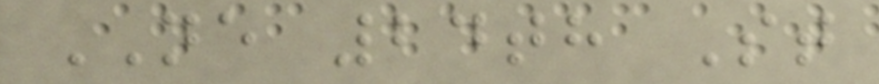NE 24th St
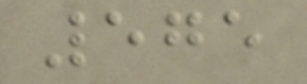575
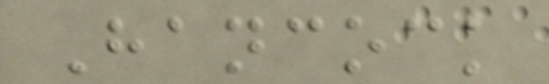Hancock
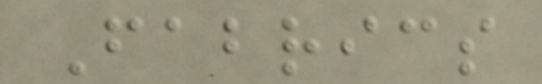Fabrics
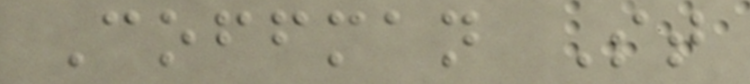Coffman St
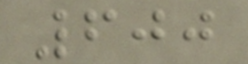600
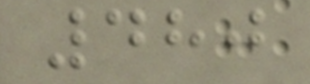480
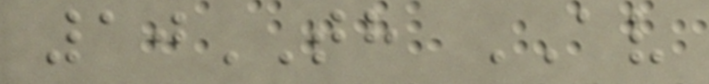10TH AV
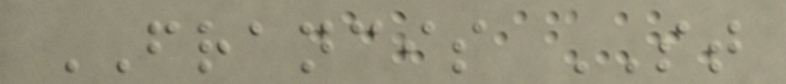FRANCIS ST
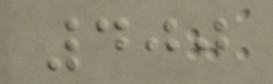400
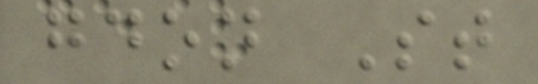gdon St
